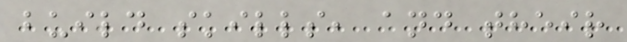build skills, and their
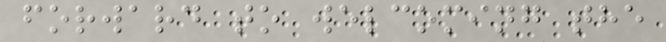forward to welcoming the
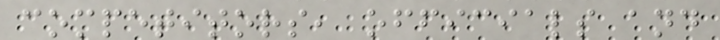competitors, officials and
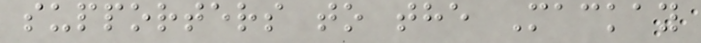supporters to the Mackay
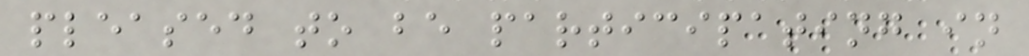pleased to be participating in
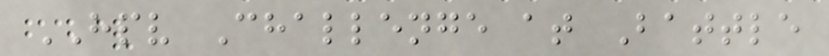HPV Challenge at Battle
